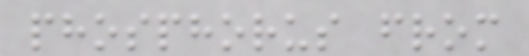phosphorus from
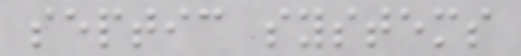septic systems
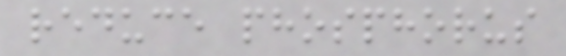reduce phosphorus
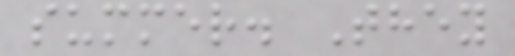summer. They
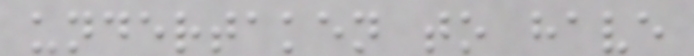undertaken to have
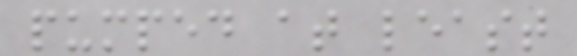pumped at least
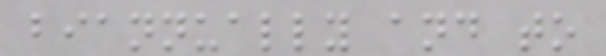biannually and to
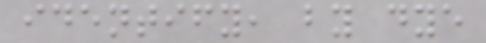identify, by dye
